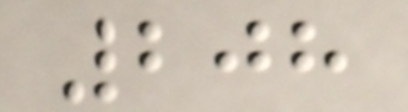208
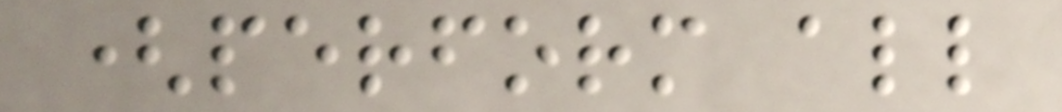(perform all
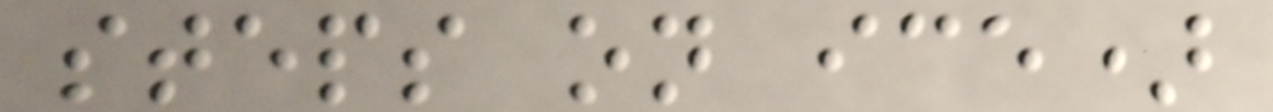steps on ice)
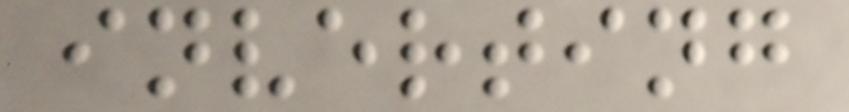inverting
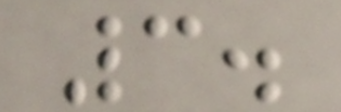3.
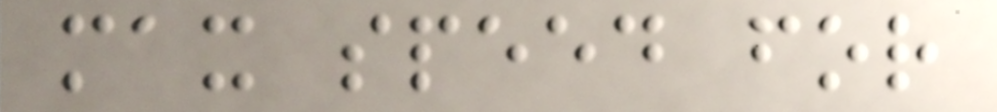max speed for
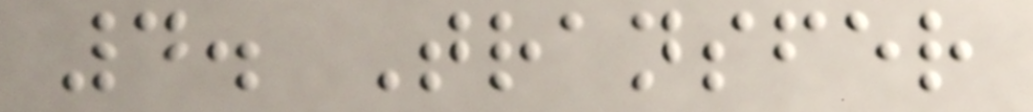4. Transfer
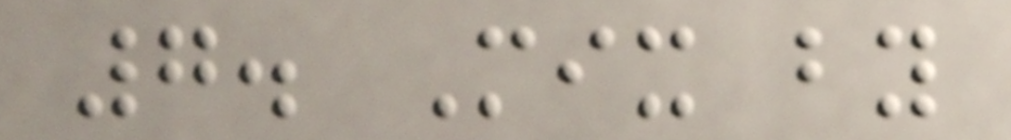7. Mix by
